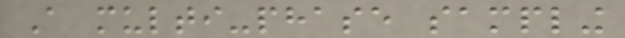A multi-phase sampling
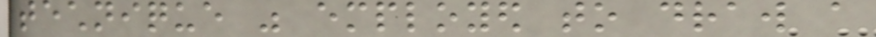technique was employed to draw a
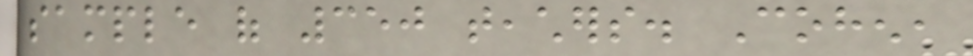sample of 350 teachers. Cohen,
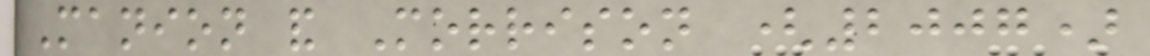Manion and Morrison (2007)
